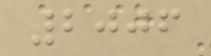2006
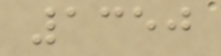1350
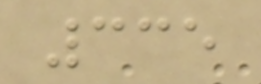335
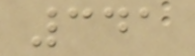341
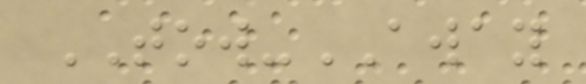TOW-AWAY
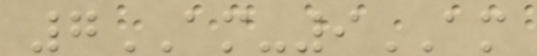7AM-9AM
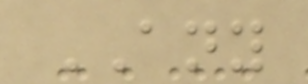ANY
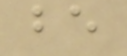be
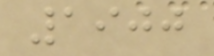1900
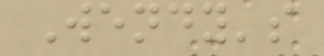Wendy's
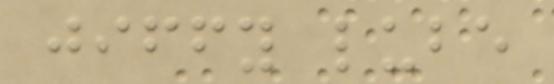jiffy lube
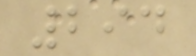294
